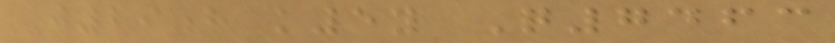J29h k5y Q7463
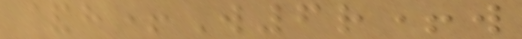&h+W6r+w
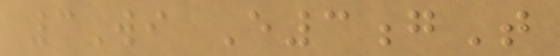3Wi E3gT
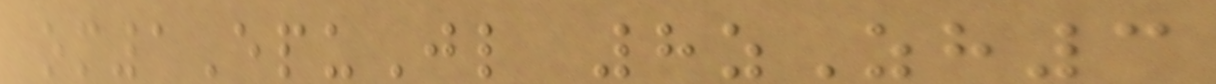om1EpuJl 8zZh3
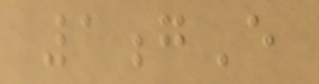1gE
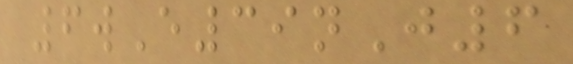6wE39nJ6
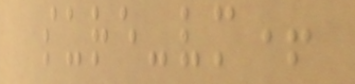sure-vm+
